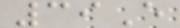39E
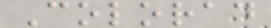Colorad
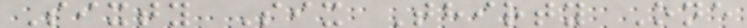Sixty Six Thirty One
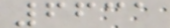6631
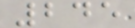245
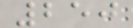250
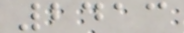2413
